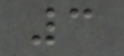3
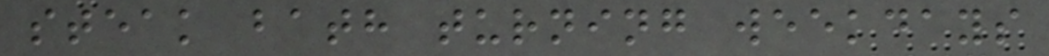steak bath turning weekdays
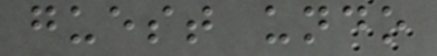guest undo
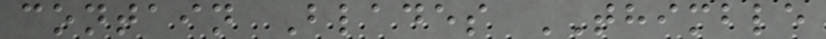contain Blades THIMBLE
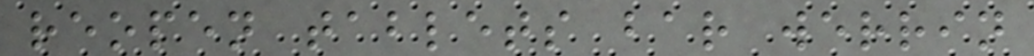reopen tablets bar werrin
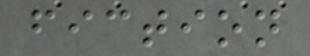fiction
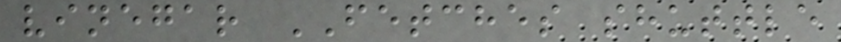vinegar FETCHES shuttle
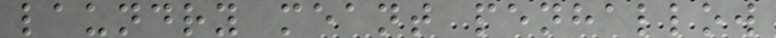laundry meant penhallow
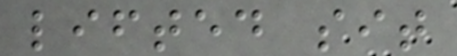lifted sit
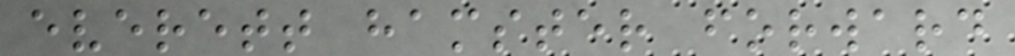everett hamster forward
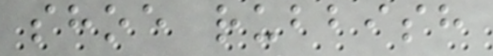shoe rubbish
